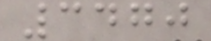3470
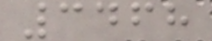3468
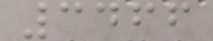3466
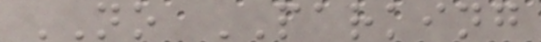NO PARKING
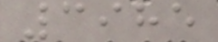3985
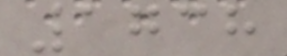1738
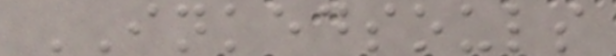INKEDSOULS
